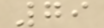79
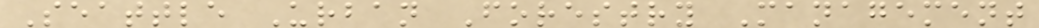Seattle Urban Forestry Management
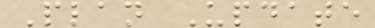Plan Update
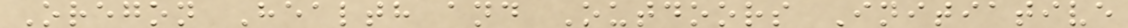Oregon Health and Outdoors Initiative
